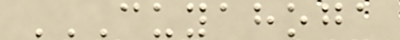CUYAHOGA
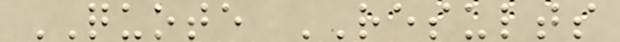QUOTE RESULTS
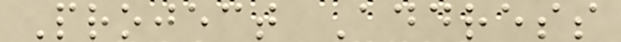Project Address
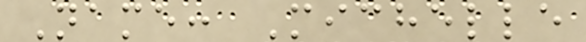Name: Michelle
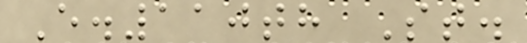E.110th St.
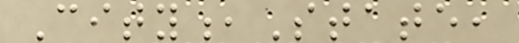City,State,
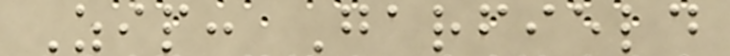Zip: Garfield
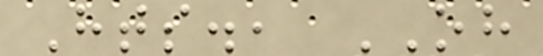Hts., OH
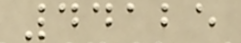44125
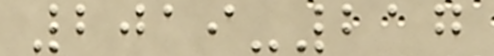2019-217
